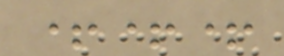+++
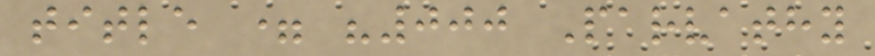title = "000 Parvathy
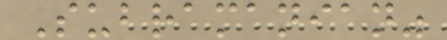Subramanian"
